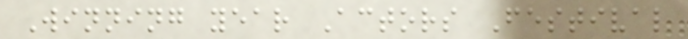Winning year Actors Festival
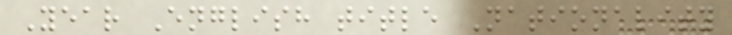Year English title Nationality
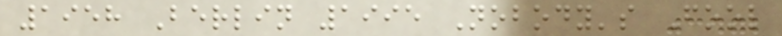1958 Berlin 1995 Nobody's Fool
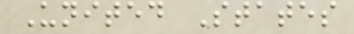United States
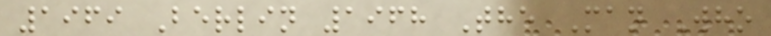1969 Berlin 1968 The Man Who
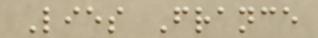Lies France
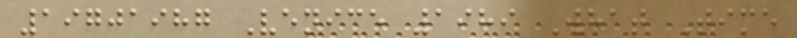19701987 Venice 1989 What Time
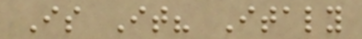Is It? Italy
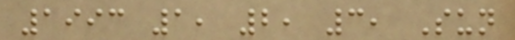1993 1, 2, 3, Sun
